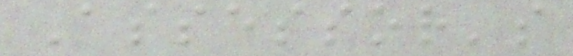Assessor's
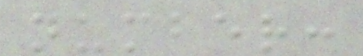number:
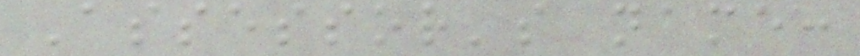Assessor's name:
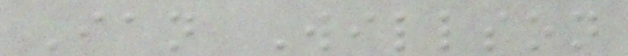Ian Willson
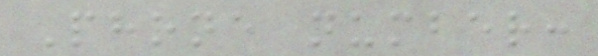Phone number:
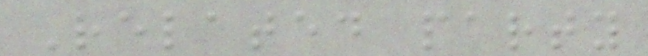Related party
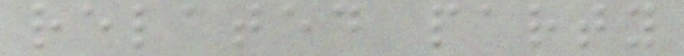related party
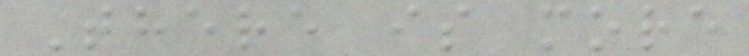There is more
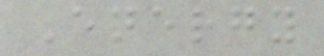Energy
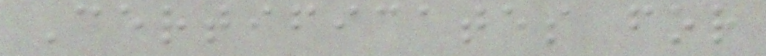Certificates for
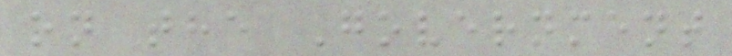on the Government
